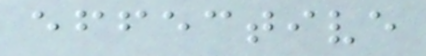effective
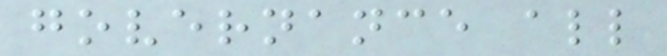governance all
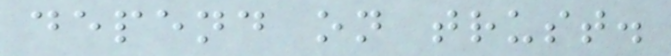depend on trust.
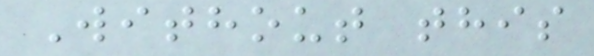Without this
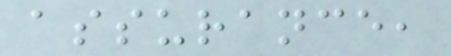assurance,
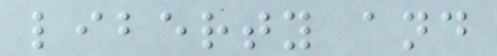liberty and
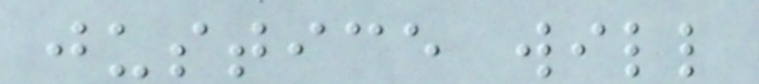justice will
